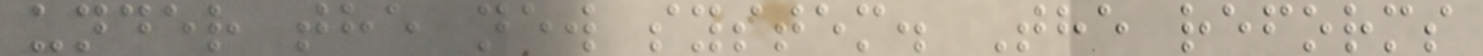under the new system. The reforms
